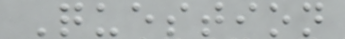Question
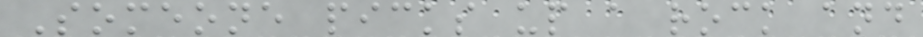Someone picks up a rock and
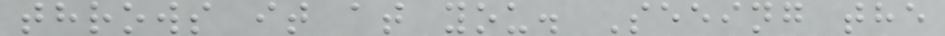throws it at you. Seeing the
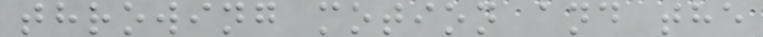throwing motion and the
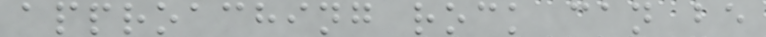approaching rock can be
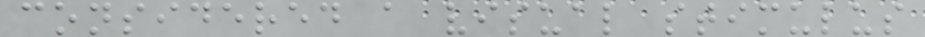considered a visual stimulus
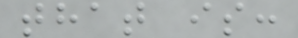that is:
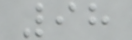98
